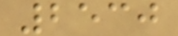2530
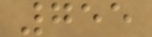755
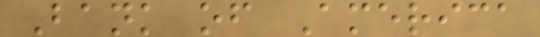Bank of America
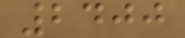2400
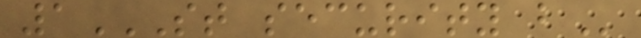1ST SECURITY B
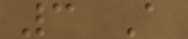3 A
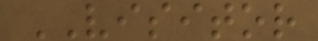VISITOR
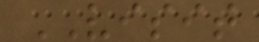VISIT
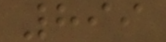899
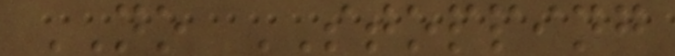NO STOPPING
